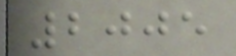2005
